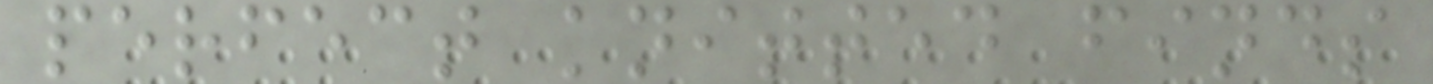perfect knitted finds
